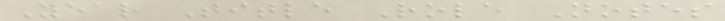Year Title Role Notes
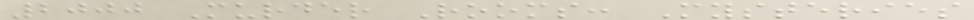2000 Murder Rooms: Mysteries
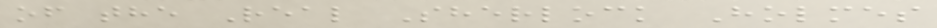of the Real Sherlock Holmes
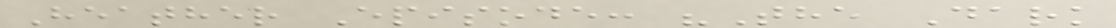Heather Episode: "The Dark
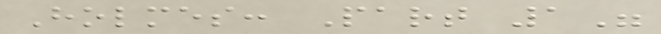Holmes: Part 1"
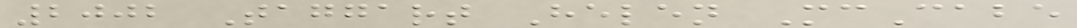2002 Taggart Helen McCabe
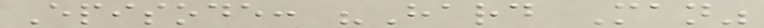Episode: "Hard Man"
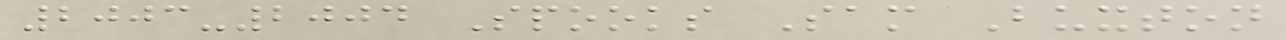2003-2004 Spooks Sam Buxton
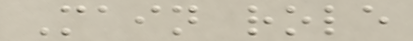Main role
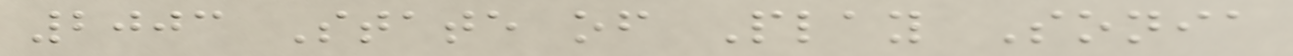2003 State of Play Sonia
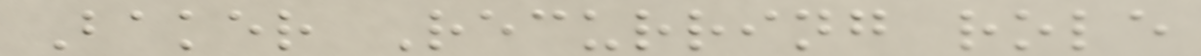Baker Recurring role
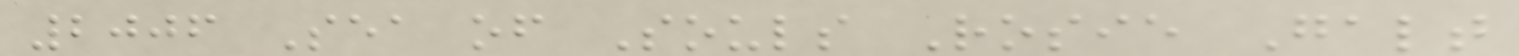2006 Sea of Souls Rosie Galt
